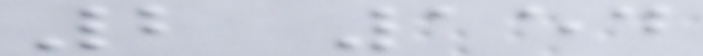2 154
